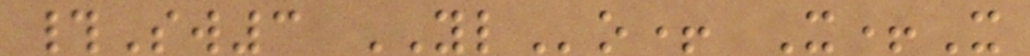#Sw3 YLo+ X+X
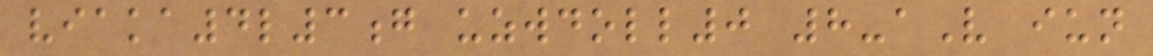viaka4l3g uzwdoll0 8-aV iun
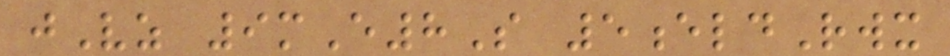jVz 9mE8S 5eldRwx
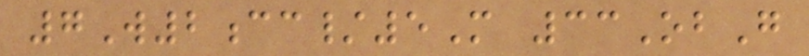7W2cc/5M 33ObG
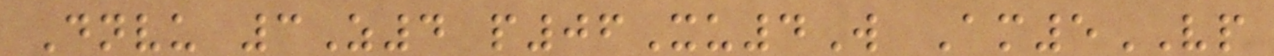Dnvu 3Z4 p06Xu4W Am5VP
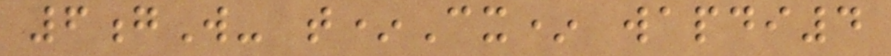6gW- t*Cx* wapdi4
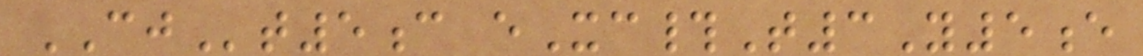CJt5c eXc#T3Y5e
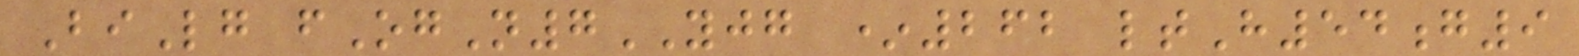BiLg fOgN7YJG *262 ltH54g9
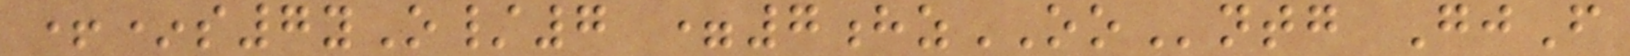+*s7yO/7 =7hzOOntg GjF
